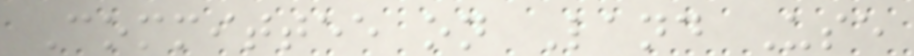Committee on Land Use
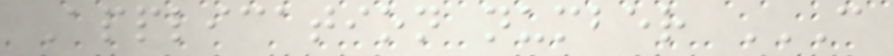Application number C
